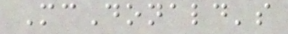McDonald's
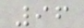96
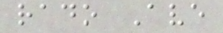rado Ave
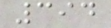394
